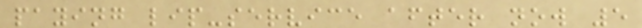paying lip-service after now 5
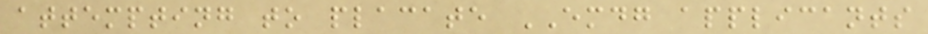attempting to placate EMDG applicants
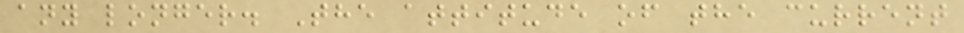any longer. The attitude of the current
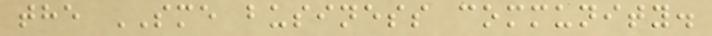the SME business community.
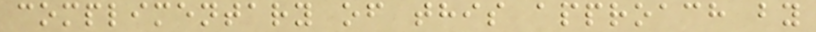complimentary of this approach by
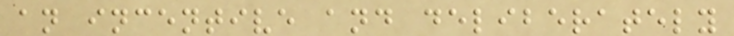an incentive and deliberately
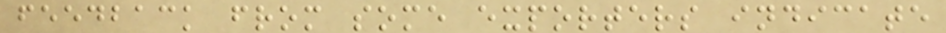feedback from some exporters indicate
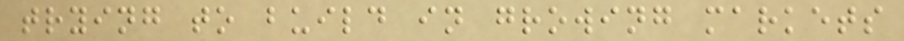trying to build in growing markets
